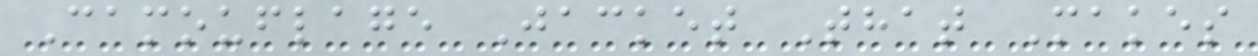Camouflage Jacket That Makes
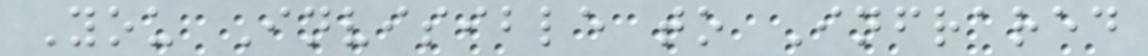You Invisible to Infrared
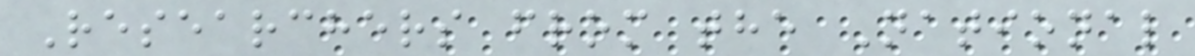Researchers from the National
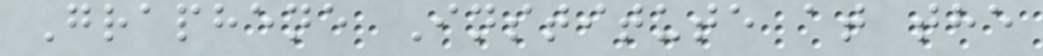Graphene Institute at the
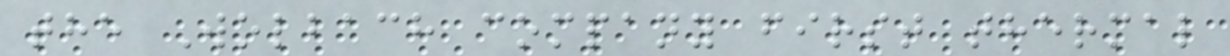the Wolbach company first thermal
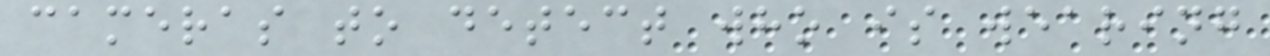cameras to detect who is wearing
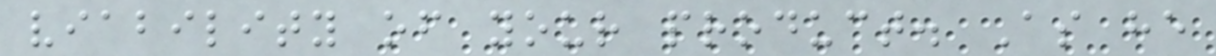viability of your product. As he
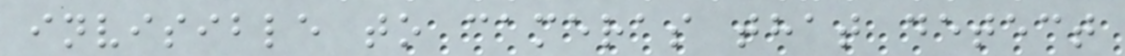invisible to cameras that detect
